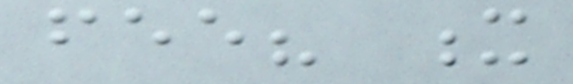fee? x
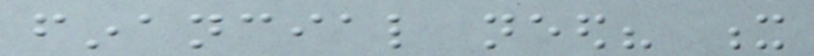financial need? x
